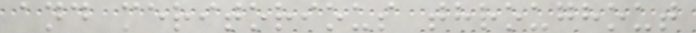and meritorious throughout
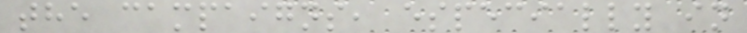the campaigns, especially in
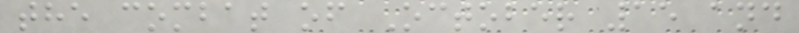the combat of October 15 and
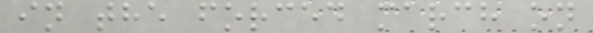in the forced march on
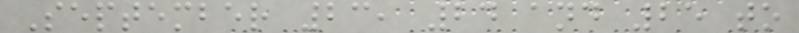September 23, 24 and 25 to
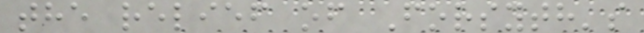the relief of Forsyth's
